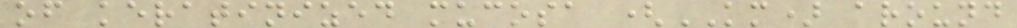of keratinized mucosa (KM) around
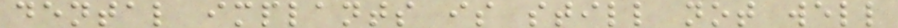dental implants is still not well
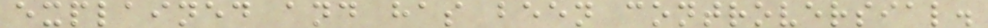explained and has been controversial.
